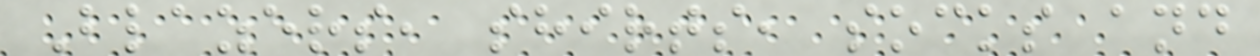Blazers, shirts, socks and
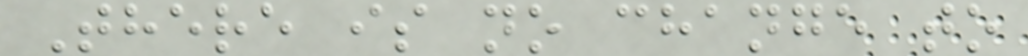There is no change to
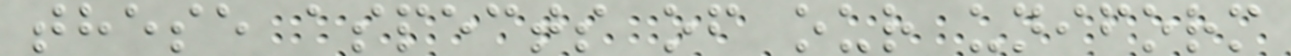these aspects of our uniform
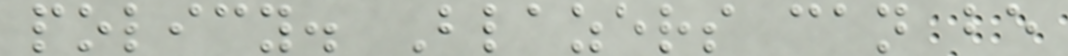policy. Blazers can be
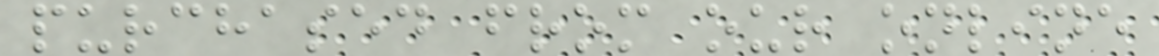purchased from our online
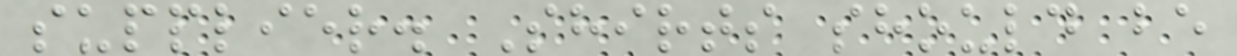supplier. Shirts should be
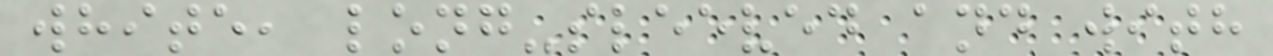white, long-sleeved and with
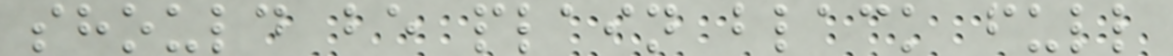should be plain black full
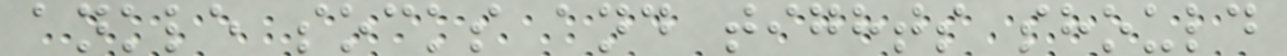ankle socks and tights should
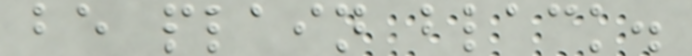be plain black.
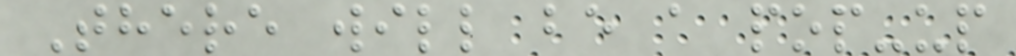There will be a pop-up
